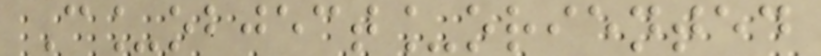C_object_oriented
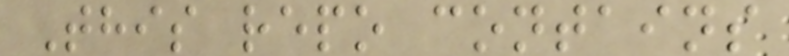This repo contains
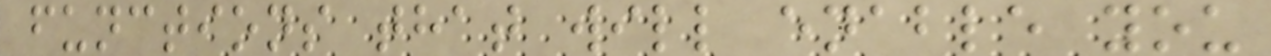functions that will enable you
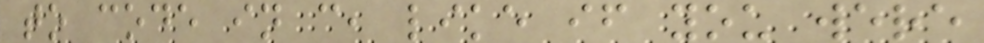to code in c, like if you were
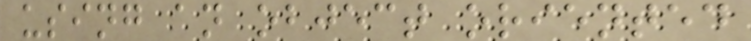using an object oriented
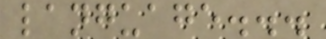language...
